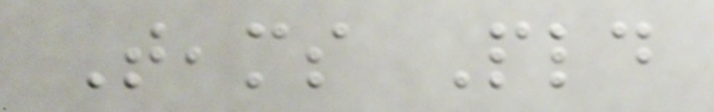Teams Pld
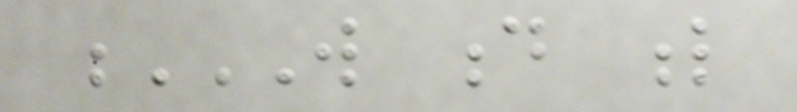W D L
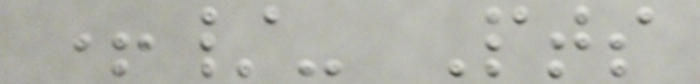+/- Pts
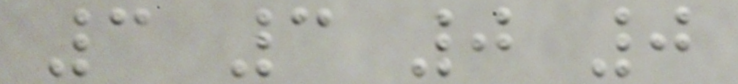3 3 0 0
